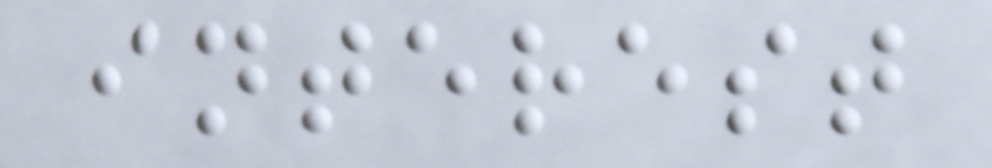interest
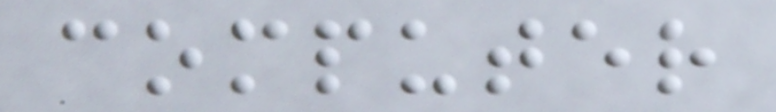computer
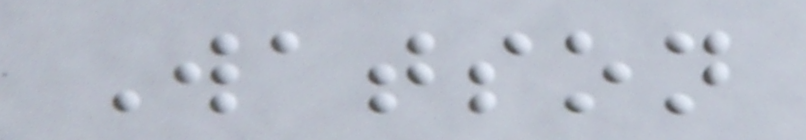Watson
